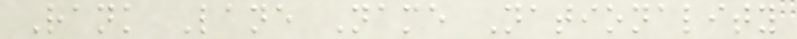Rank Lane Name Nationality
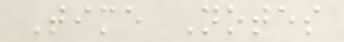Time Notes
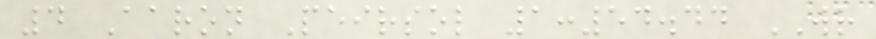4 Aaron Peirsol 1:54.44 WR
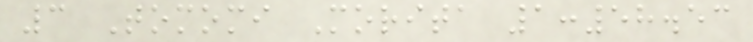3 Tomomi Morita 1:58.53
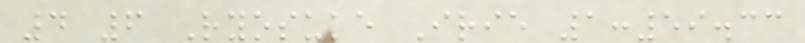4 6 Ryosuke Irie 1:59.33
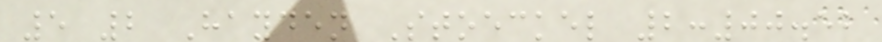5 2 Hayden Stoeckel 2:00.52
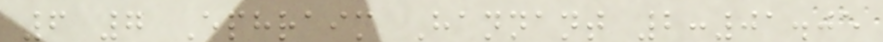6 7 Ephraim Hannant 2:01.05
